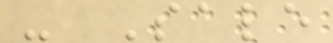- Sale
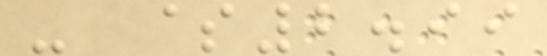- $2.99
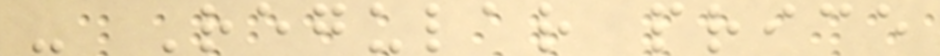- Regular price
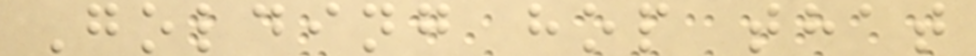Golding hop that
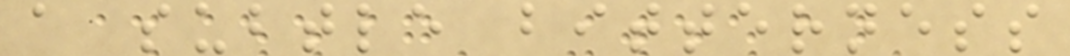a subtle bitterness
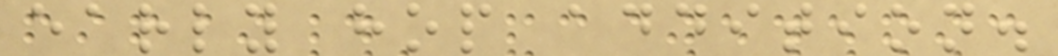early hop addition.
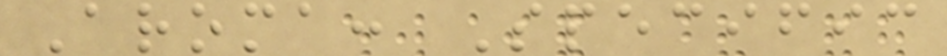Aroma: Specific
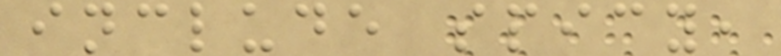include spicy,
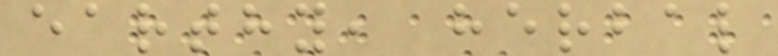earthy, herbal
